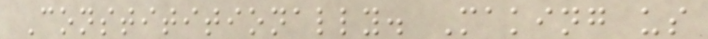Constititionally. Making us
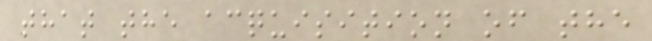that the acquisition of the
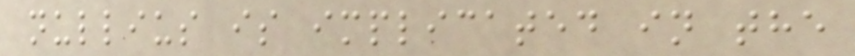nullius is implicated in the
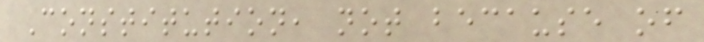Constitution, not because of
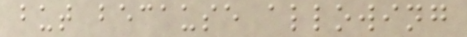but because allowing
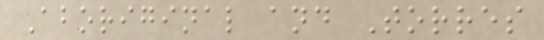Aboriginal and Torres
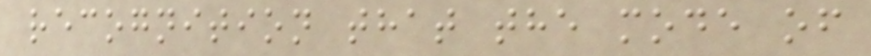recognition that the mode of
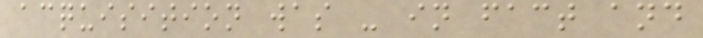acquisition was - in fact and
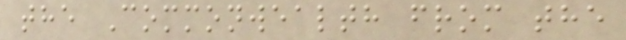the Commonwealth from the
